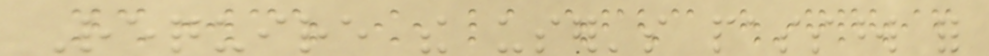Require the user's password for
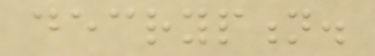decryption.
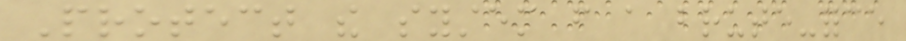Protect the system from a brute-force
